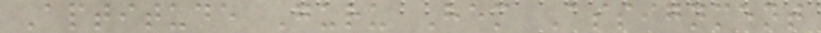Aptitude Guru Hem Assignment
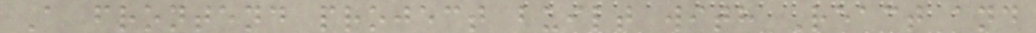A frontend project built with React and
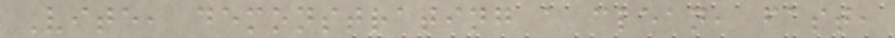Vite, demonstrating a clean, fast,
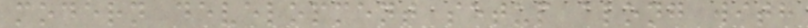modern development setup along with
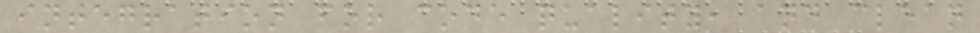integration for code quality, and clean
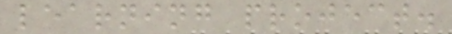learning project.
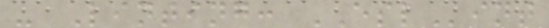- Linting: ESLint
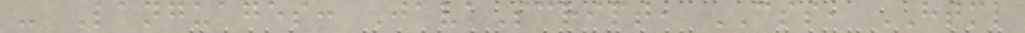- Languages: JavaScript, CSS, HTML
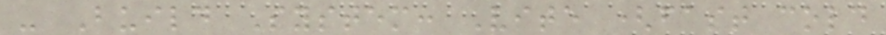- Build System: Vite (fast cold
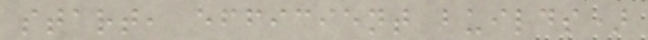start, efficient builds)
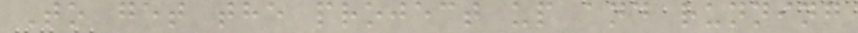To get the project up and running
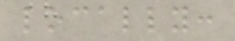locally:
